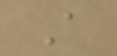A
